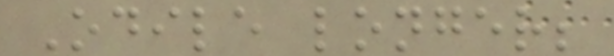Odile longer;
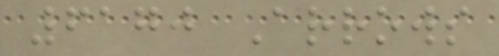6170 Arrows
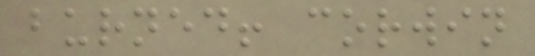burned! corwin
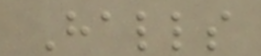Halls
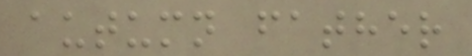autumn father
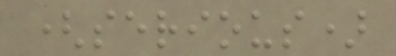(serious)
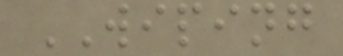WIPING
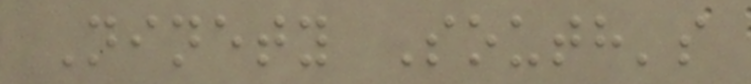Ninety South's
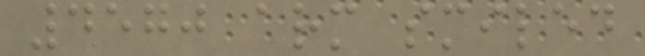4570 arm smiled
